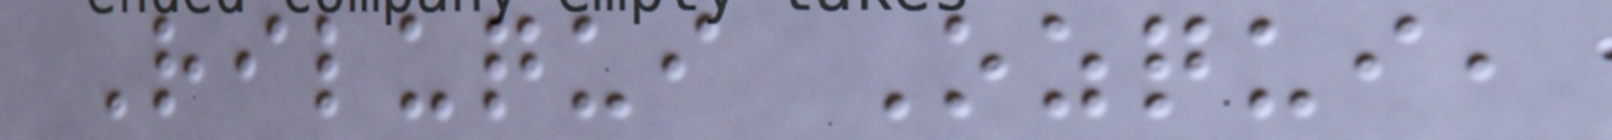Riluqui Ozqui,
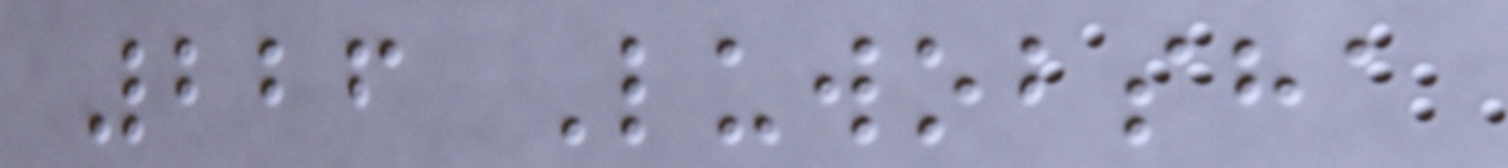226 Luwobsha
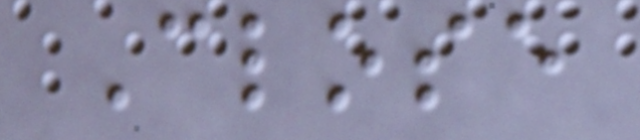Close
